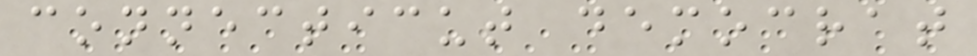connecticut democrat
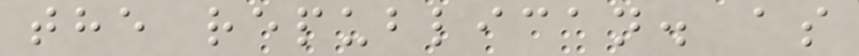the republican. as
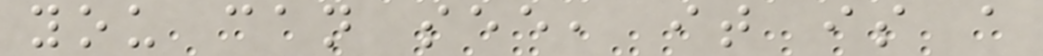you can see, it is a
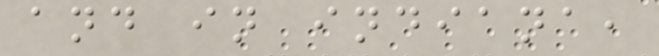and in indiana,
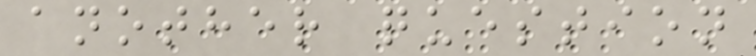another question
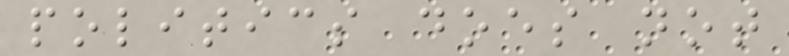politics does not
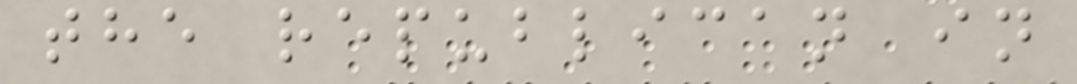the republican in
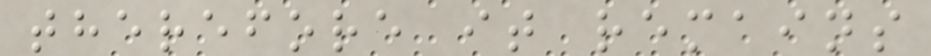therefore it remains
